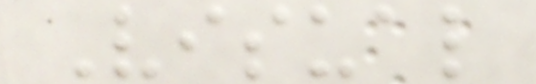Visual
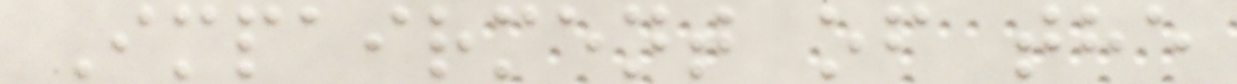Impairment of the
